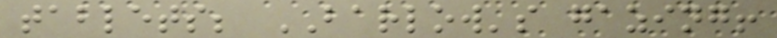tablets; BARLOW's gazing!
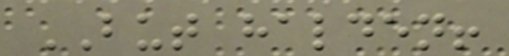BUT halden!
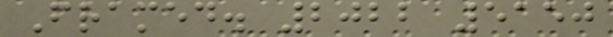Framed. 2022 5150
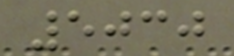5030
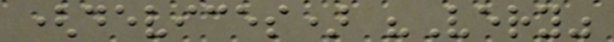(devices) "Very"
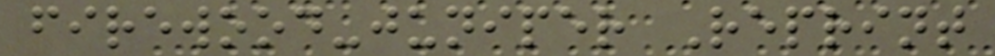firewood-juniper Reprint
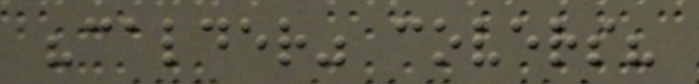"calder" covers?
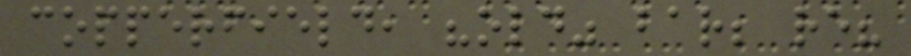copperfield, "old" bar; re?
